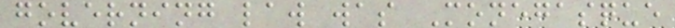governing law was Monegasque
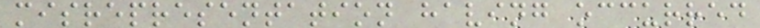misrepresentation having occurred
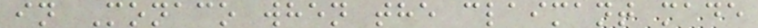in Monaco when the claimant made
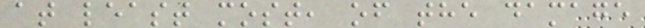at least most, of the damage
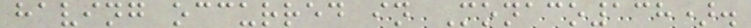having occurred in Monaco138).
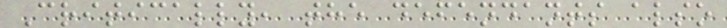Critically, the defendants also
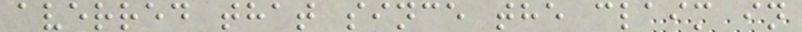averred that since the claim in
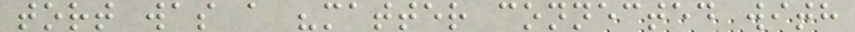tort was a "matter connected with
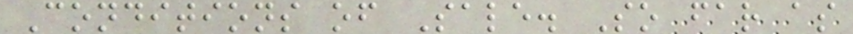Conditions of Sale. So far as
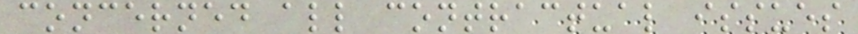concerned all contractual issues
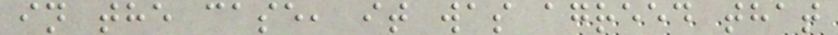in the case, it was agreed that
